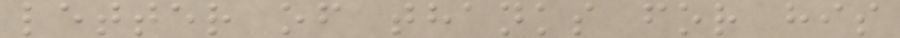letter of thanks for his
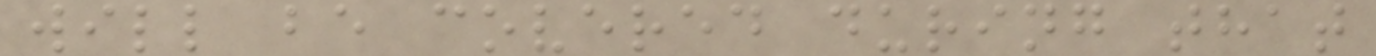will be covered during that
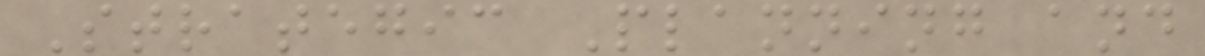Strategic Planning and
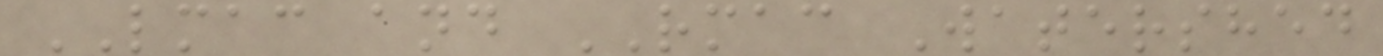LMAC and RMAC Watershed
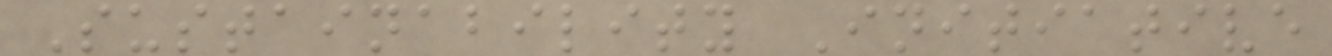Sustainability Initiative
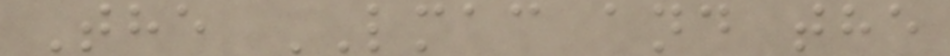The LMAC and the
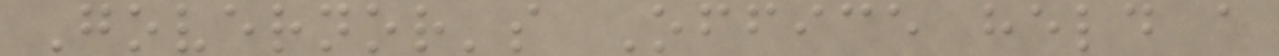Governor's Office held a
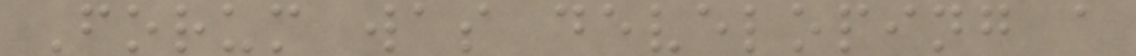Forum was developing a
